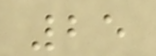25
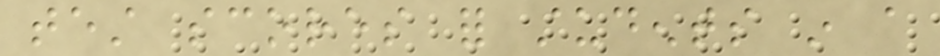test scores for students in a
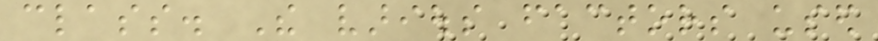class. The various factors used
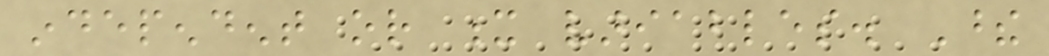independent or x variables. These
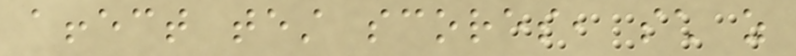affect test scores, such as
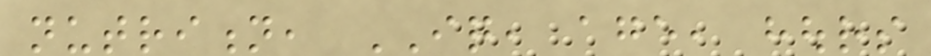nutrition, IQ, age, hours
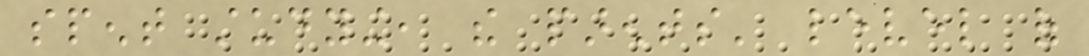spent studying, the parents' level of
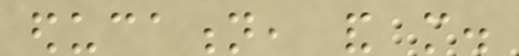education, and more.
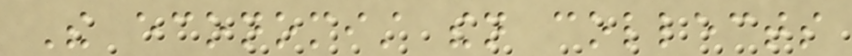The economist then collects
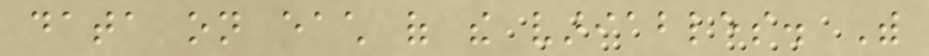data on each of the variables. With
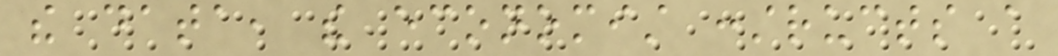the data, the economist constructs a
